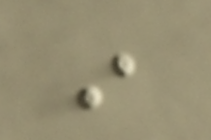in
